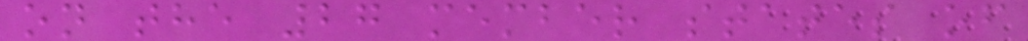on the 27 member states of
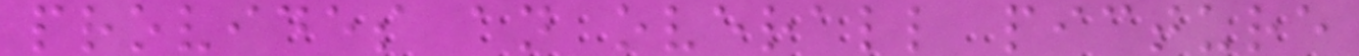provides an overall picture
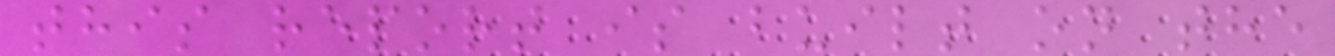this report is built on the
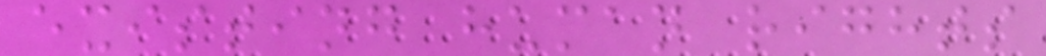existing human rights
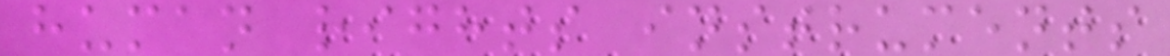human rights instruments
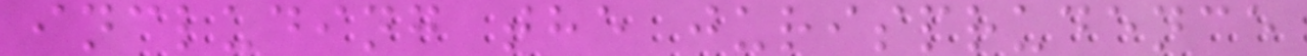including the jurisprudence
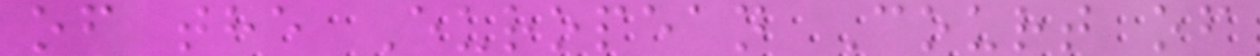of the European Court of
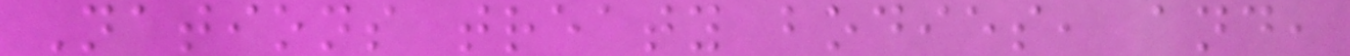Nations treaty bodies, and,
